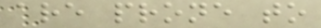are prone to
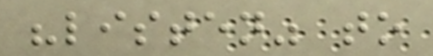"listen" to
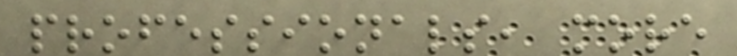professionals, more
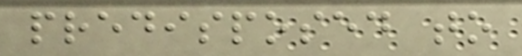predisposed to
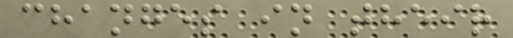changes in their
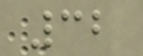32
